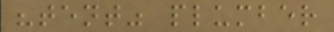"tent" plumber
